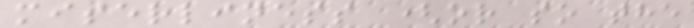miserliness (or so the
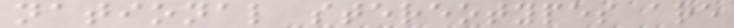national stereotypes are
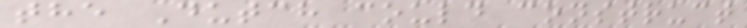the Dutch could construct
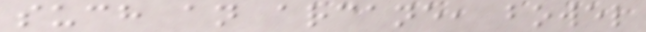such an arcane, bowel
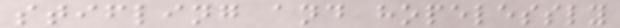stifling and hopelessly
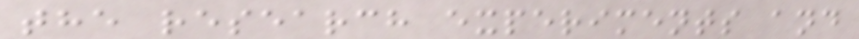the research experiments and
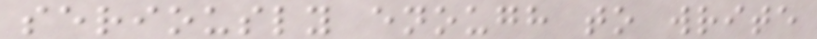seriously enough to write
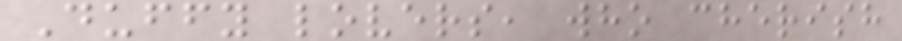Duffy lovers, who cherish
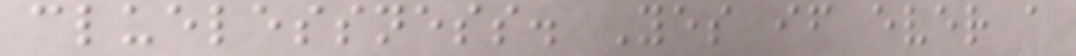cluelessness. Yes if ever a
